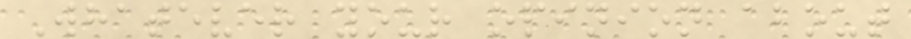Whatever your opinion about
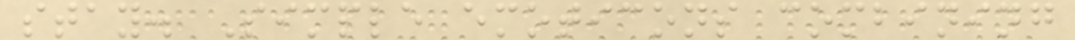stay. Simple emoticons combining
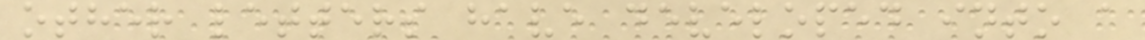other letters have developed into a
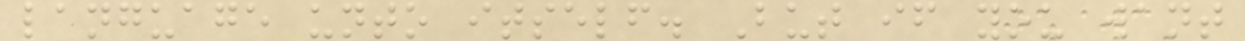language unto itself. But if you want
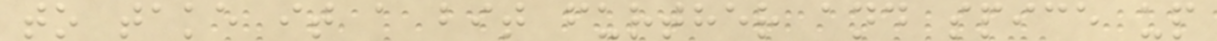to take it a bit further and spice up
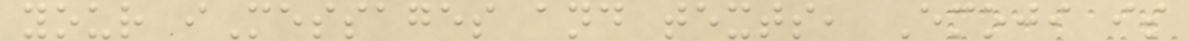your iMessages and texts, Emoji is
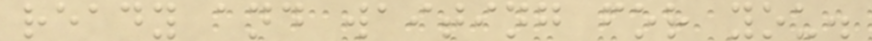ready and waiting for you.
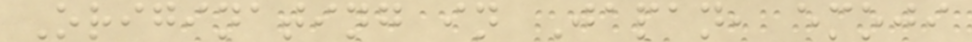Originating in Japan, emoji
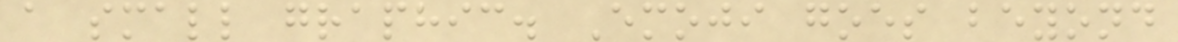a small graphic. Emoji goes beyond
